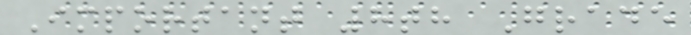Important 8th Grade
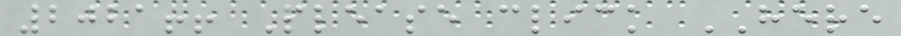2021!! Please click HERE
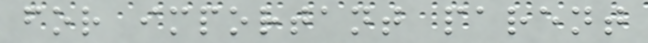for important parent
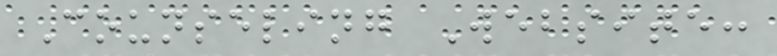Counseling Website:
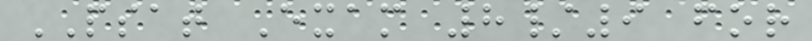PSAT Exam 8/9 for
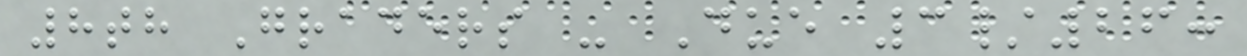8th Graders - Due 3/26:
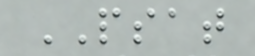PSAT
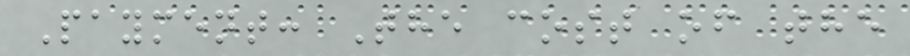Payment: The cost of the
